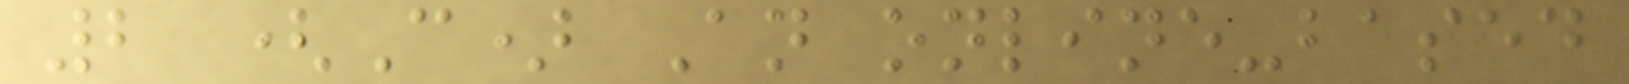2 (C) An online-based
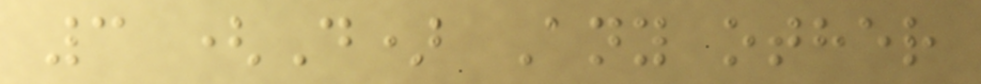3 (D) Any other
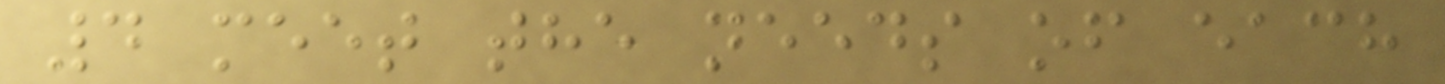4 meet the needs of each
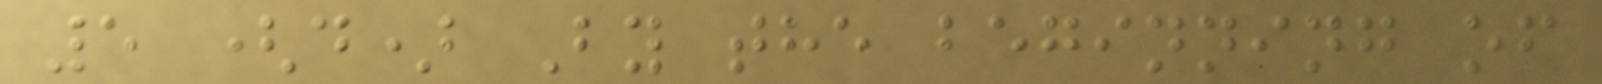5 (d) By the beginning of
